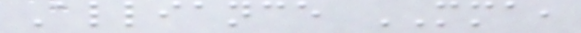Alliance MMA,
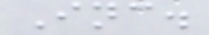Inc.
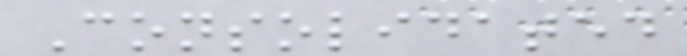Consolidated
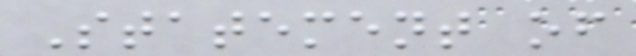Statement of
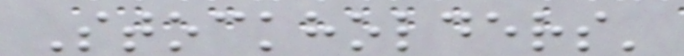Stockholders'
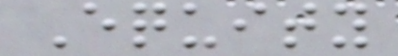Equity
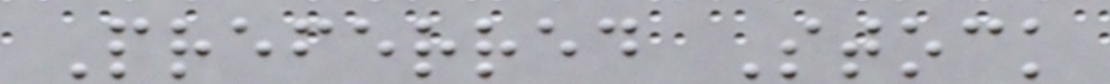Preferred Stock
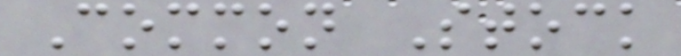Common Stock
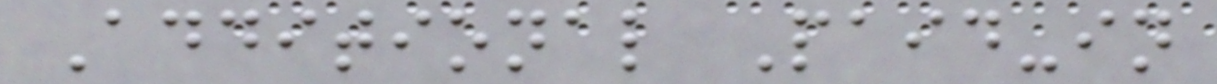Additional Paid-in
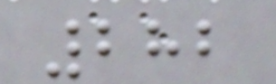282
